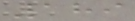189
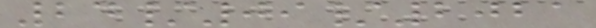24/09/2021
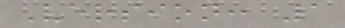Version: 1
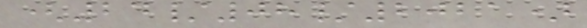(24/08/2021)
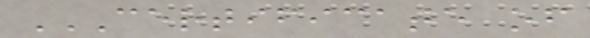CERTIFICATE OF
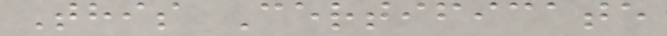This Certificate
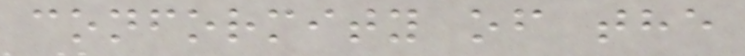conformity of the
